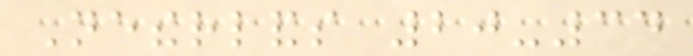Netherlands 20-34
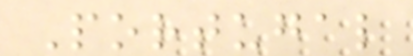Portugal
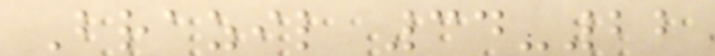Brazil 34-22
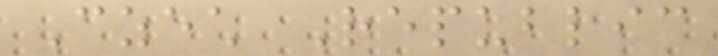Czech Republic
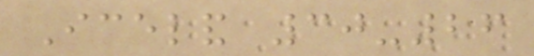Iceland 30-26
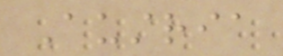Austria
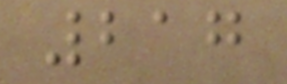217
